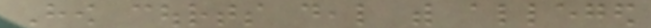How courts deal with alleged
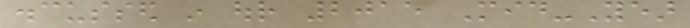discussed in our 2015 Mid-Year
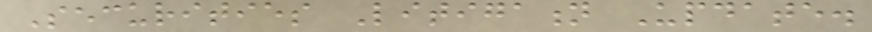Securities Litigation Update.
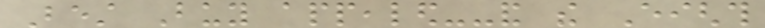Best Buy appealed--and the Eighth
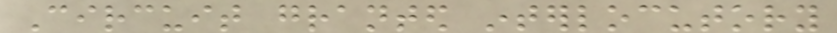Circuit granted interlocutory
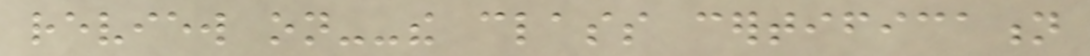review on--the class certification
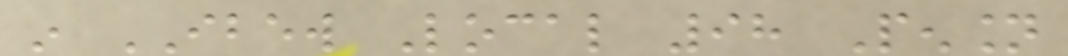in IBEW Local 98 Pension
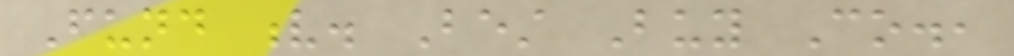Fund v. Best Buy Co.,
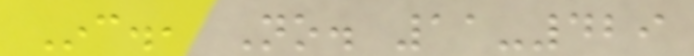Inc., No. 11-429
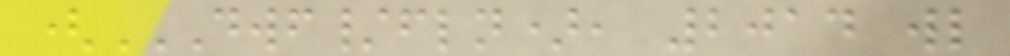(DWF/FLN), 2014 WL
